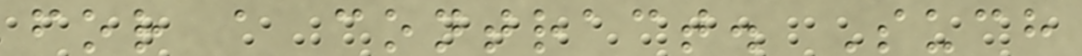for a contract. Such
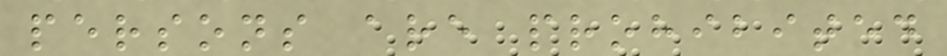persons are prohibited
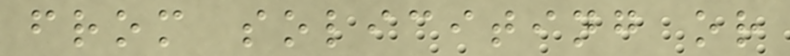from soliciting or
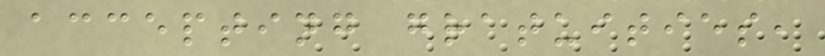accepting gratuities,
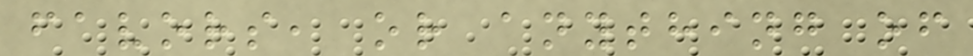favors, or anything of
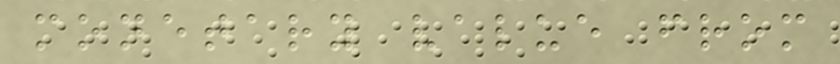monetary value from
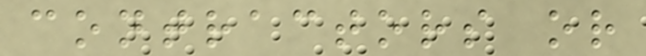contractors or
